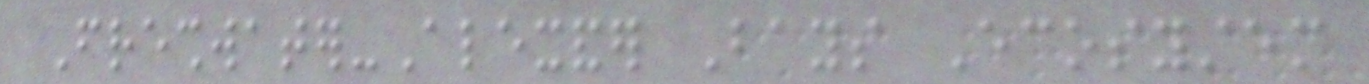Freshwater-Alexander Bays Ecosystem
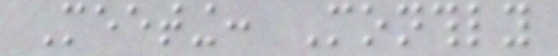Meeting: Monthly
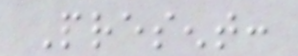Present:
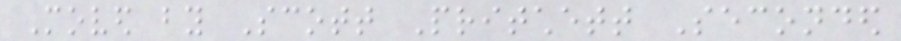Moved by Scott Pritchett Seconded
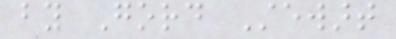by Gord Stewart
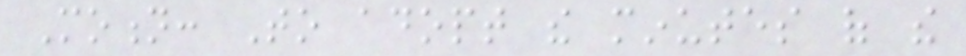Motion: To adopt the minutes of the
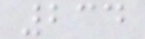234
